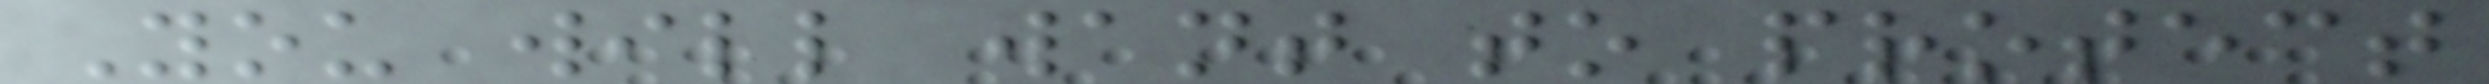You will want to protect
